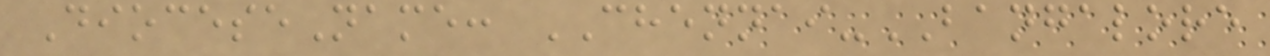DioceseName: CHENNAI-BANGALORE
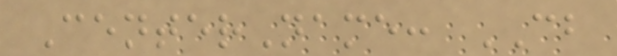CenterName: CB
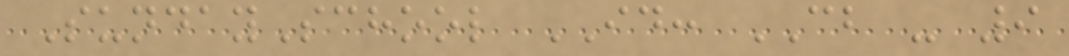SundaySchool ID: CB - 9
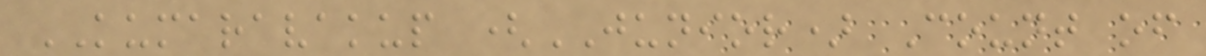KUMARAVAKUP (JUNIOR) Count of
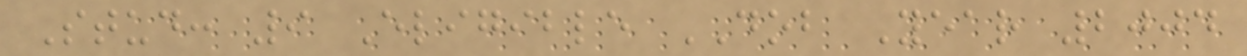Stud: 9 Eligible DOB Year 2004
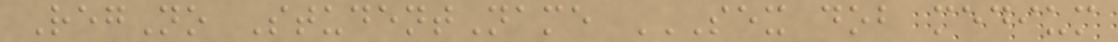RegNo StudentName SEX DOB MEDIUM
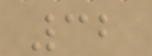32
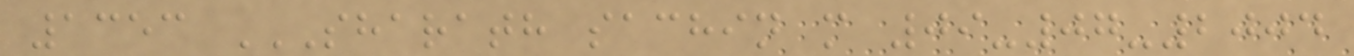1353 SHARATH SACHIN M 09-07-2004
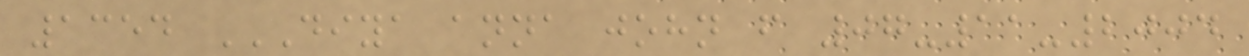1354 DIYA ANNA JOHN F 07-11-2004
